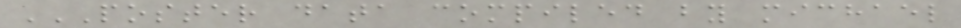POSTER DATA COMPILED BY MICHAEL
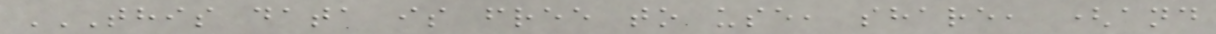THIS DATA IS FREE TO USE, SHARE, (AND
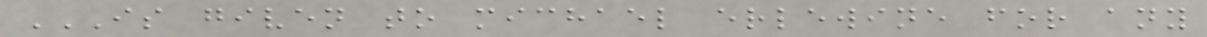IS GIVEN TO MICHAEL ERLEWINE FOR ANY
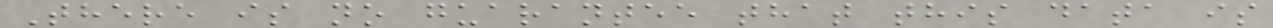There is no guarantee that this data is
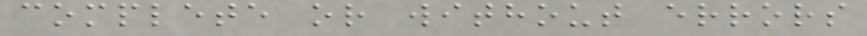complete or without errors
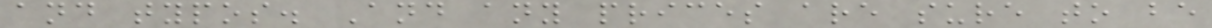and typos. And any prices are sure to be
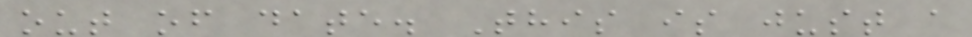out of date. This is just a
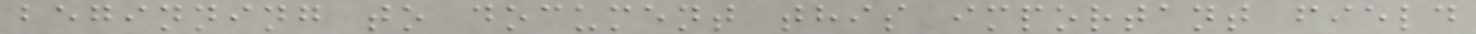beginning to document this important field
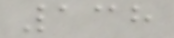138
